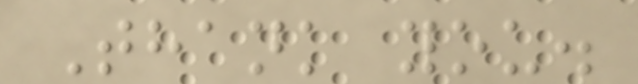Thank you.
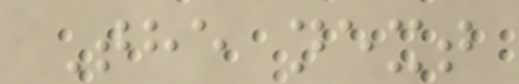The next
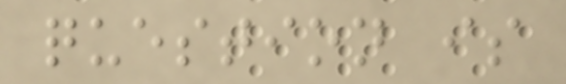question is
